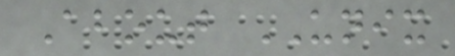About UNIX
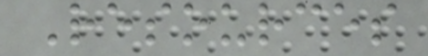Resources
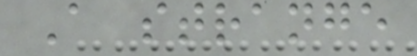A strange
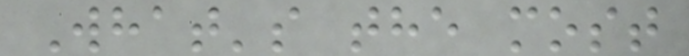What's the most
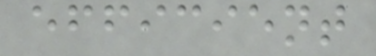efficient
